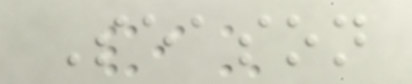Season
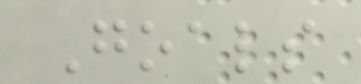Goals
